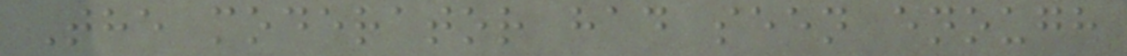The moderator had seen enough
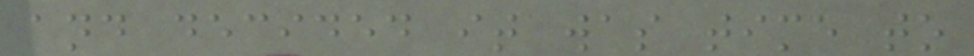and decided it was time to
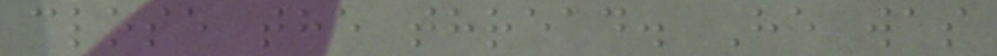close the thread. He was
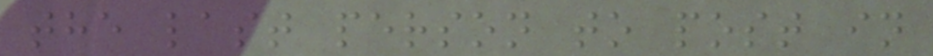the last person to post in
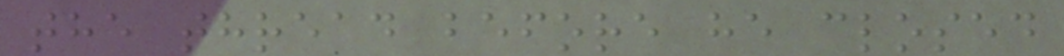the thread before he closed
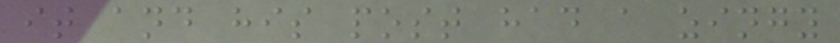it and his post had a zingy
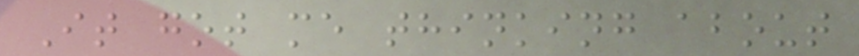It got me thinking about
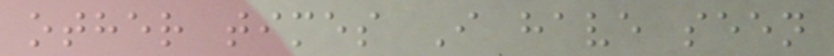other times I have seen
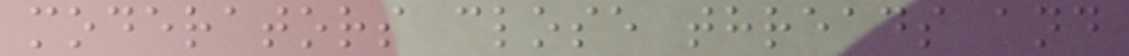moderators close threads and
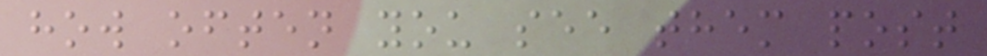how often you see them post
